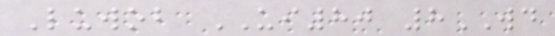Luwob UI80 8WD
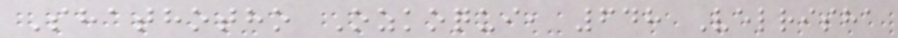Shathotho Ozkoqui, 648 Velrisha
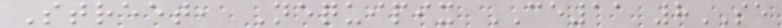Street, Nequipix CE11 8SE
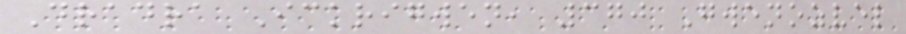Dradra Ickrigwen, 370 Gwenozvel
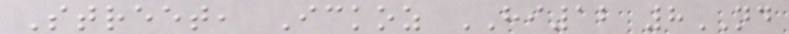Street, Ickoz HI12 8ND
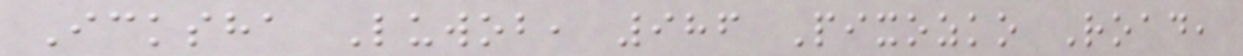Icksha Luwob, 986 Pixozko Road,
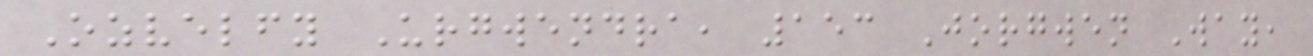Ozvelfy Urgwendra, 153 Jorgwen Way,
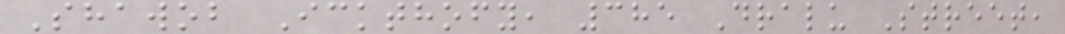Shawob Ickthofy, 385 Dralu Street,
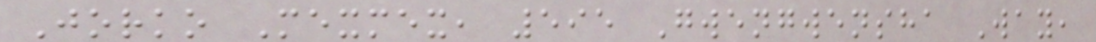Jorko Mexmex, 595 Gwengwensha Way,
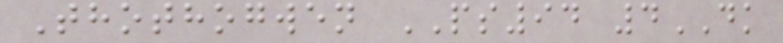Thothogwen PS94 4DK
